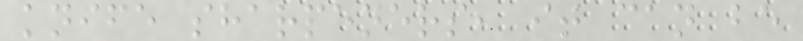knife sharpeners, it can be
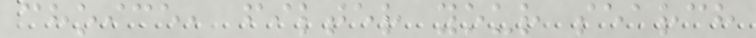choice, filter your search
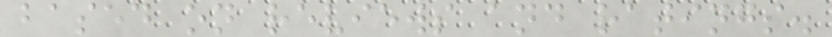based on reviews and ratings.
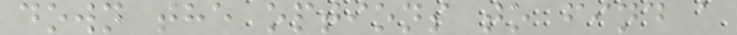down the options to find a
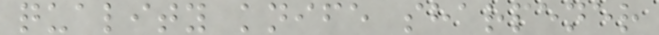quality knife sharpener
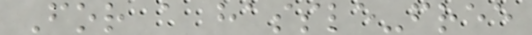For a hassle-free
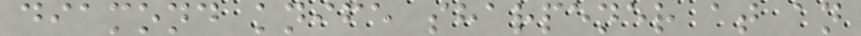diamond knife sharpener at an
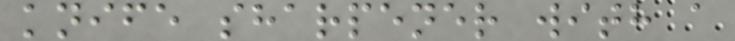knife sharpener with a
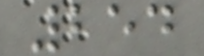254
